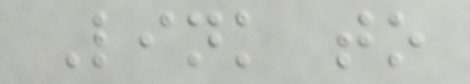Link to
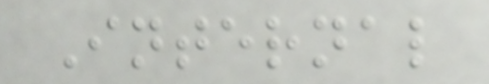Internal
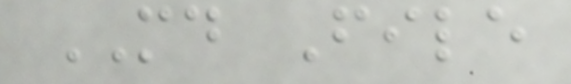MD File
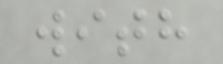with
